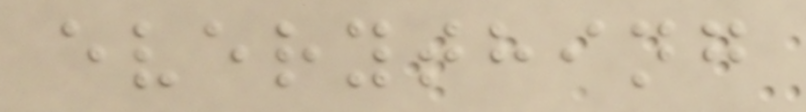everything
